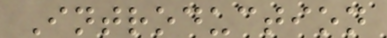Introduction
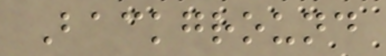Background
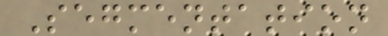Segmentation
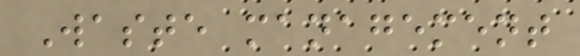Waste management
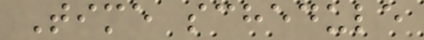Time schedule
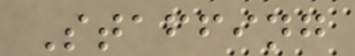Staffing
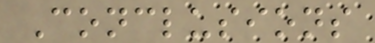Conclusions
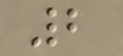2
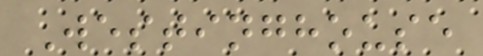Westinghouse
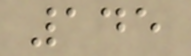145
